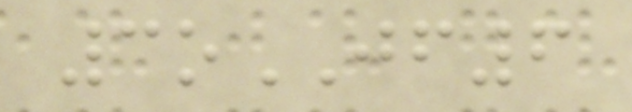3oJF6
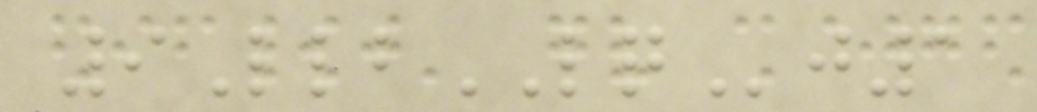9LlbLQj1
